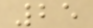25
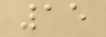15
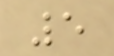5
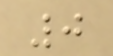0
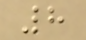8
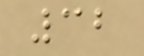32
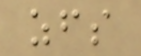zfs
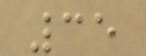35
